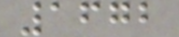1672
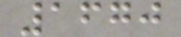1670
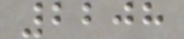2208
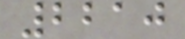2210
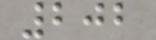202
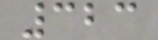323
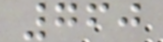760
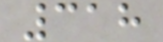318
